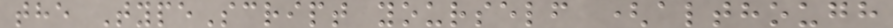the TypeScript yourself (although
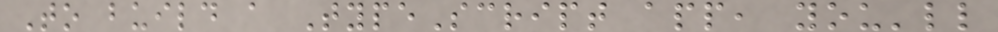To build a TypeScript app, you'll
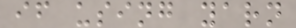if using yarn
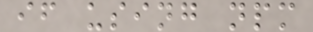if using npm
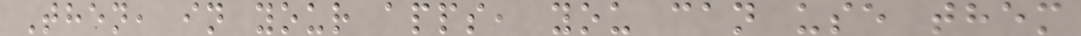Then, in your apps, you can use them
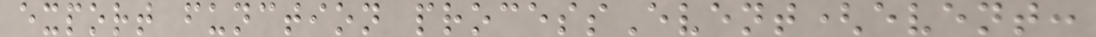export function processEvent(event:
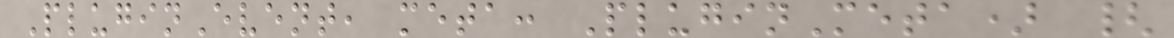PluginEvent, meta: PluginMeta) {
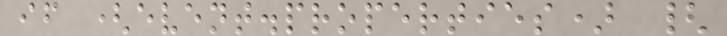if (event.properties) {
